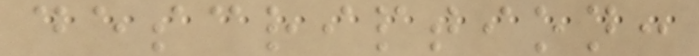description:
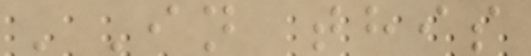'In this
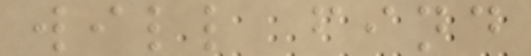will find
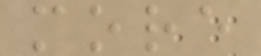more
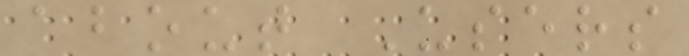about Users
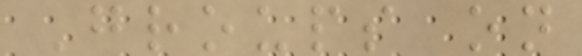Groups on
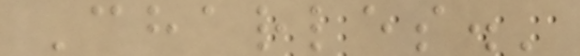Charles.'
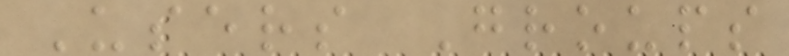Users Groups
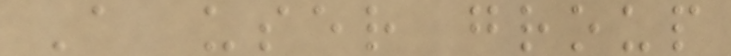A user group
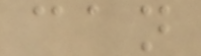can
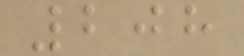208
